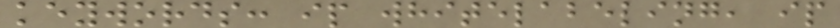keywords: ip whitelabeling, ip
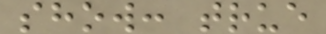show: true
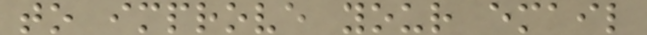to improve your email
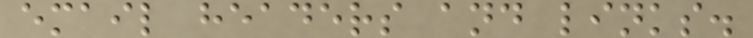email headers and links.
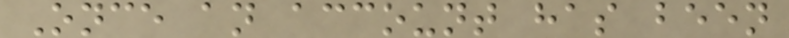Once an account has been
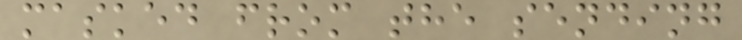masked from the sending
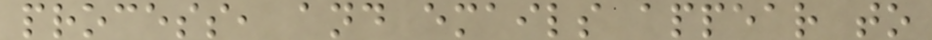process, and emails appear to
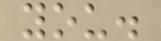you.
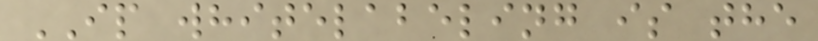IP whitelabeling is the
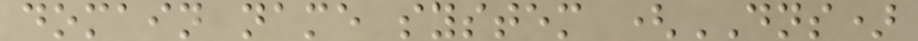domain name system (DNS)
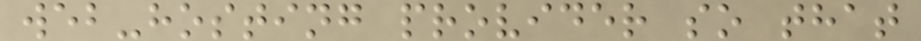web-hosting provider so that
